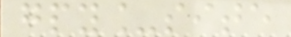gpy_site
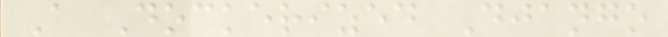A Dockerized Django
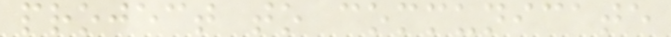project to communicate
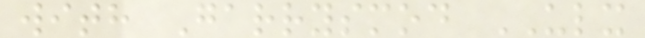with Garrysmod ULX
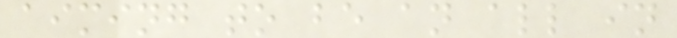aiming to be an all in
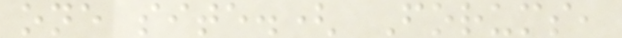one site.( Forums,
